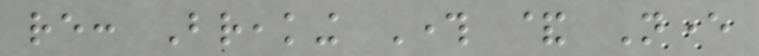re: Breaking Through & Never
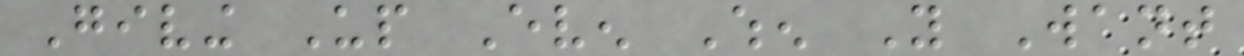Giving Up Even When You Want
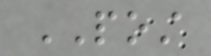POST
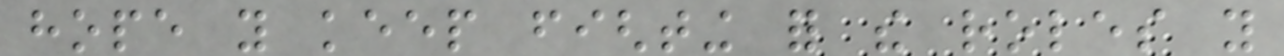hope you keep fighting for the roles you
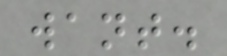want.
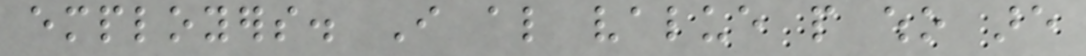employers. I also value people who are
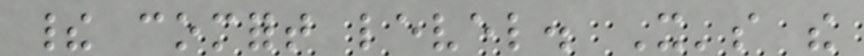their comfort level. It's the
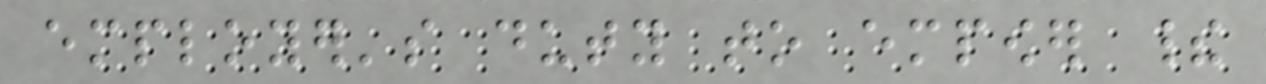employer's duty to empower their
